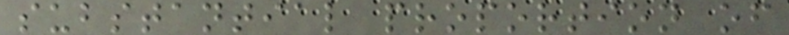substantial proportion of
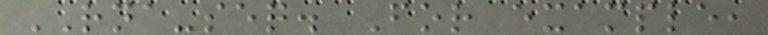RNA-seq. For example,
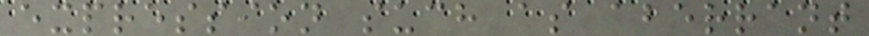expression such as aberrant
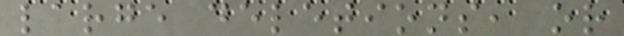large deletions, or
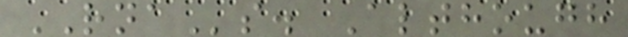RNAs. Although
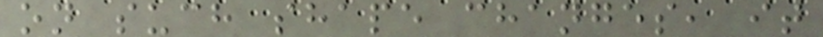on such shape changes, it
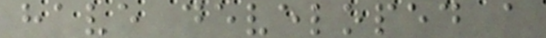have developed a
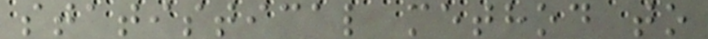statistical method to
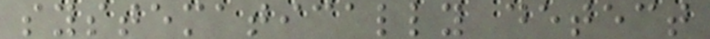systematically detect
